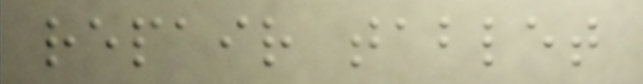repair tablet
